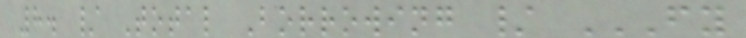8. / Total Borrowing / FY
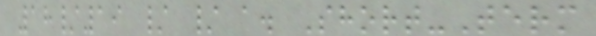18/19 / / a. Short-Term
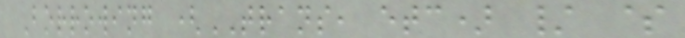Borrowing (TRANS, etc) / $
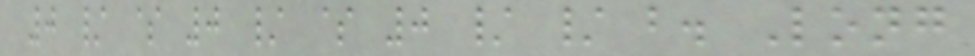0 / $ 0 / $ 0 / / b. Long
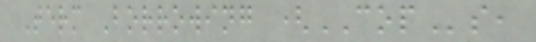Term Borrowing (COPs,
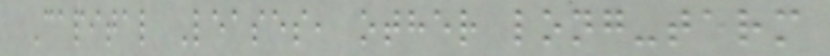Capital Leases, other long-term
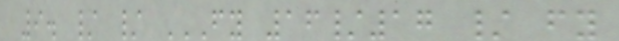9. / / FY 16/17 / FY
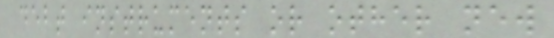debt instruments or other new
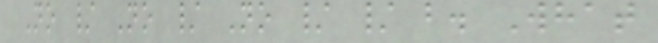No / No / No / / b. What
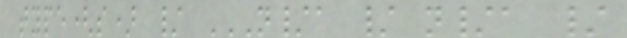type(s) / N/A / N/A /
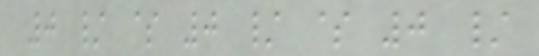0 / $ 0 / $ 0 /
